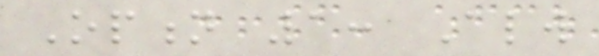Option 1: Always
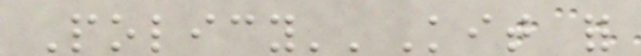Policy''Kit for
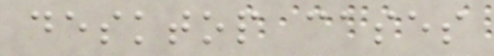desktop cases
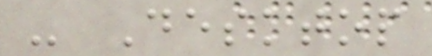- Desktop
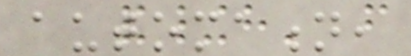automation,
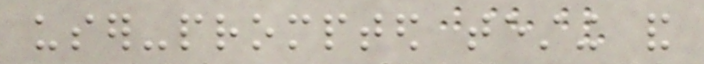user-prompted testing and
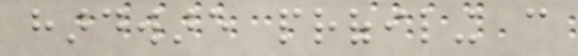hardware profiling can
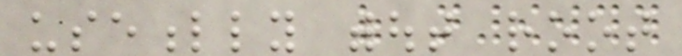usefully without root
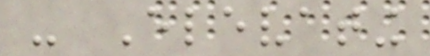- Elevating
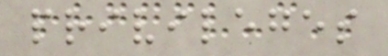privileges
